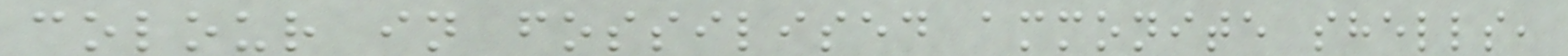colour in fossilised ammonite shells,
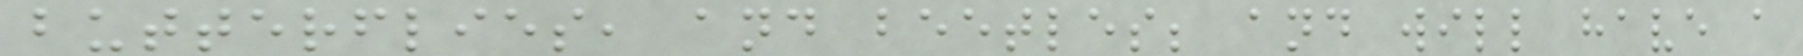butterflies, and beetles; and will have a
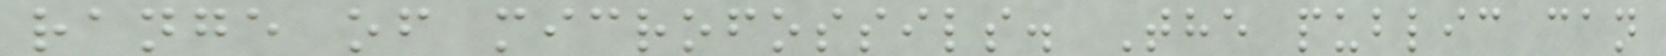range of microfossils. The public can
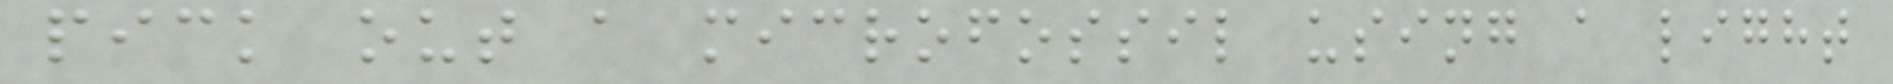pick out a microfossil using a light
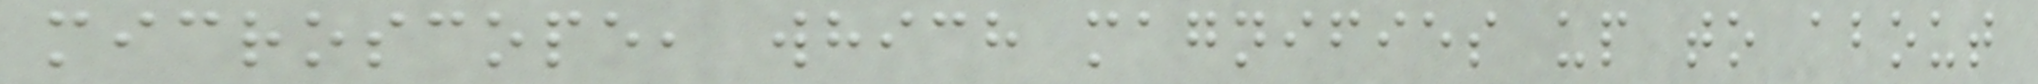microscope, which magnifies up to about
